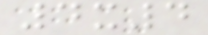4x4
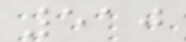510
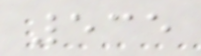535
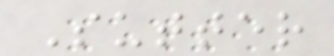Sutter
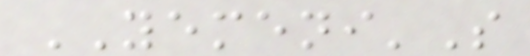YEMENI'S
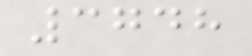3748
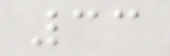33
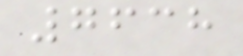7638
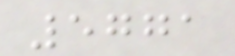5771
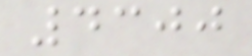4300
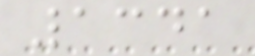1341
